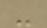-
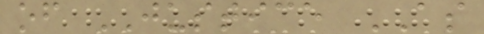of JUSTICE AS
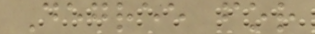Degree for
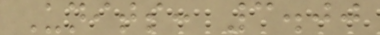Units: 3.00
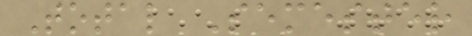Total Semester
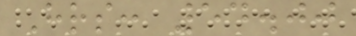Hrs: 54.00
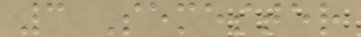3 Semester
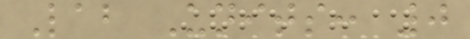Lab Units: 0
